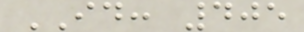ID: 405
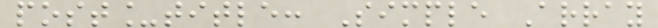post_title: Simple Array
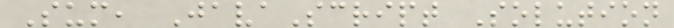Sum, JavaScript Solution
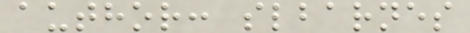author: slbarnes
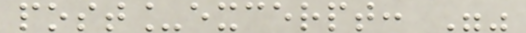post_excerpt: ""
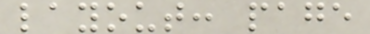layout: page
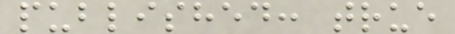published: true
